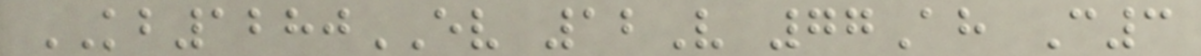KB1280EV 12V 77Ah C3
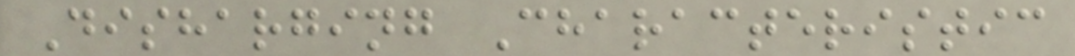Disharging Characteristic
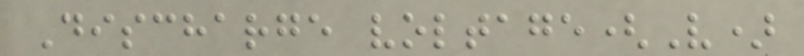Discharge voltage(V)
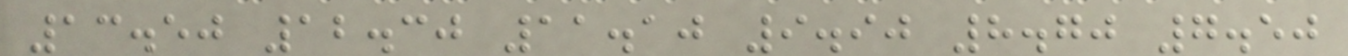13.50 12.30 11.10 9.90 8.70 7.50
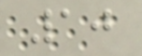10
